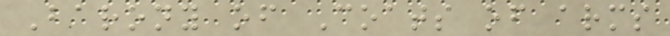Barony of Coats of arms
